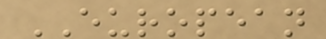EUROPEAN
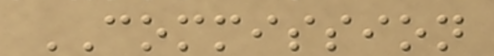COMMISSION
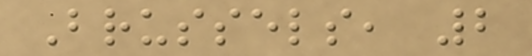Brussels, 2
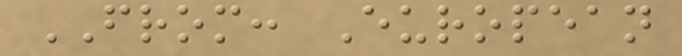FROM: European
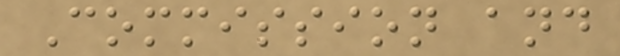Commission and
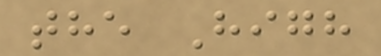the High
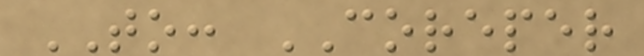TO: COREPER
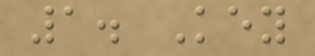1. Key
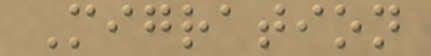Migration
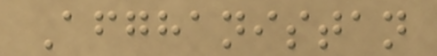Afghanistan
